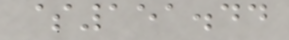$151.44
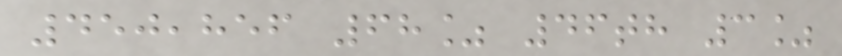450,856 68% 46th 3%
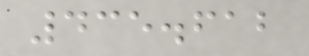435.612
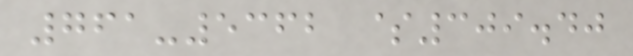761-5362 $309.40
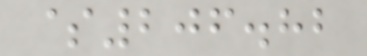$206.82
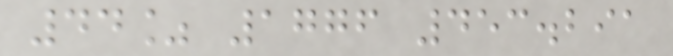44% 1776 453.291
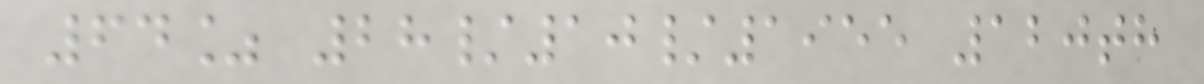64% 28/10/1955 120th
